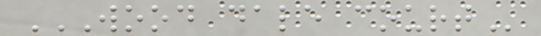WOOD DALE COURT
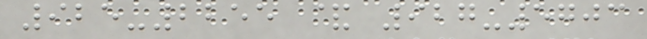925-2255 & 927-5703
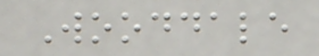Wooddale
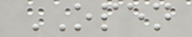OPEN
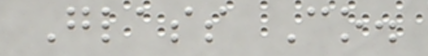Glass Co.
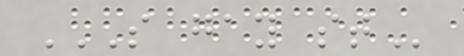S GAY ST
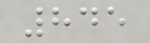845
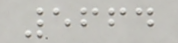5664
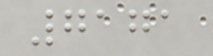7171
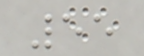55
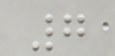7
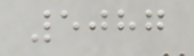5087
